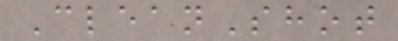CleanShot
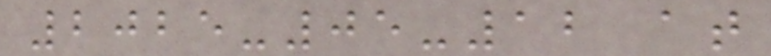2025-05-12 at
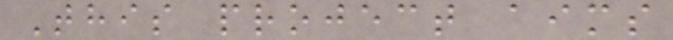This project aims
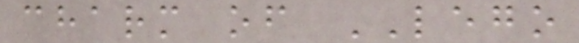charm of LEGO
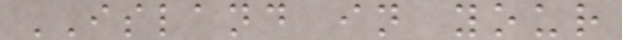ISLAND in your
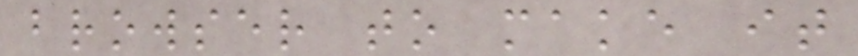browser to make it
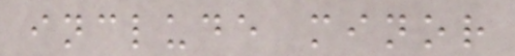include minor
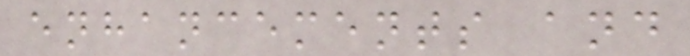enhancements and
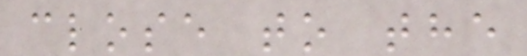close to the
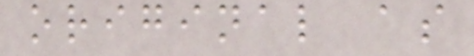original as
